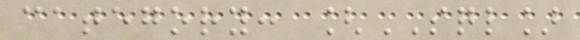category: [SQL]
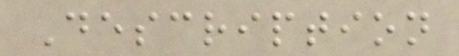Description
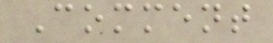Comment
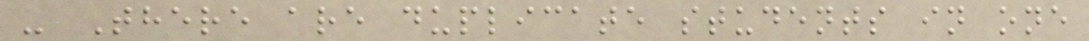- There are duplicate students in one
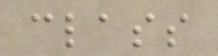class
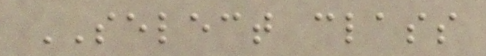SELECT class
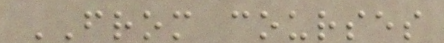FROM courses
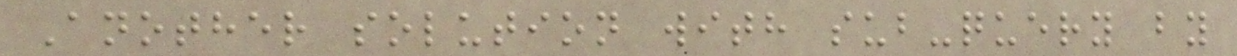Another solution with sub-query by
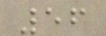56
